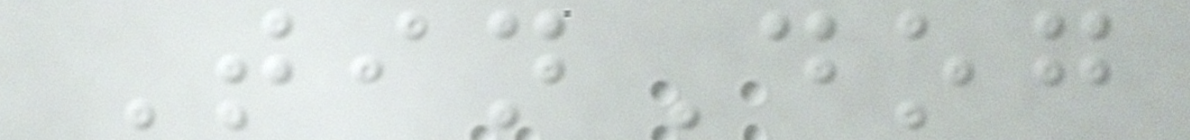TinDog
